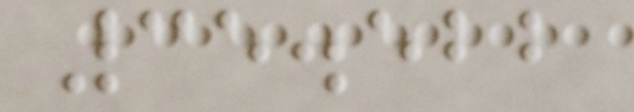35.522
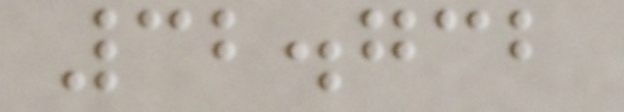32.732
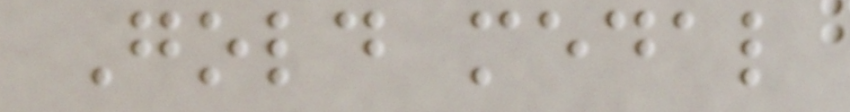Gold medal
